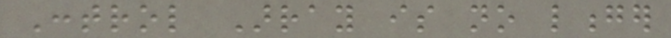Control Array is no longer
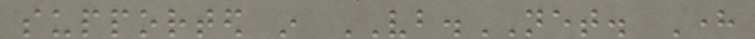supported in VB.NET. Here
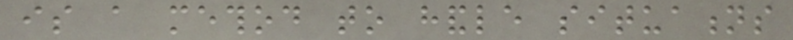is a method to handle situations
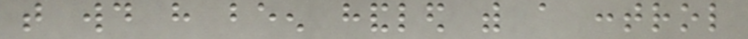that would have been handled with a control
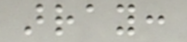array:
